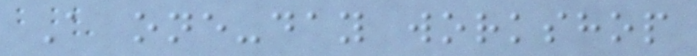A one-day workshop
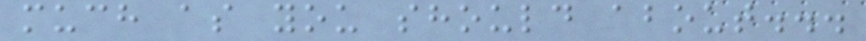much as you should about...
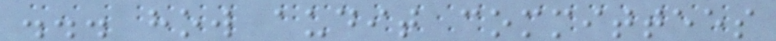... how audit committees
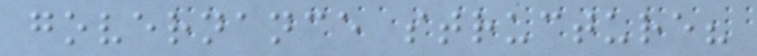governance structure?
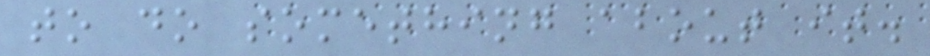to do something about it.
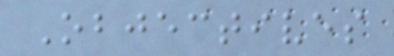Objectives
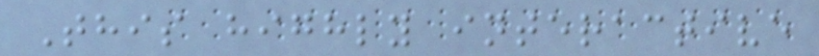This highly interactive
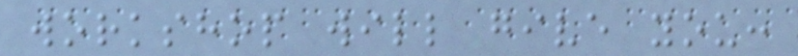workshop will give you:
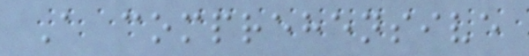A comprehensive
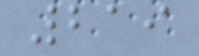219
